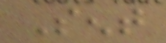Sent
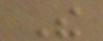The
